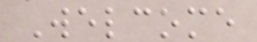Welcome
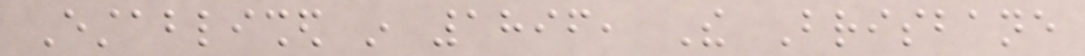Established in 1896, The Brisbane
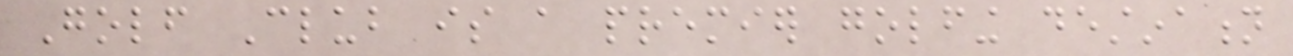Golf Club is a premier golfing destination
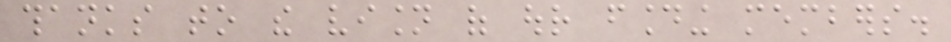thanks to the vision of our founding members.
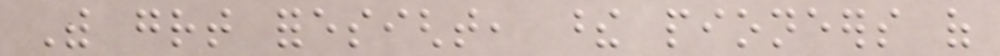With great foresight, these pioneers of
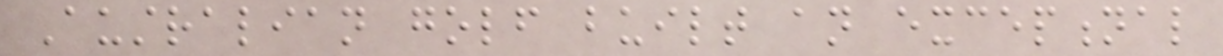Australian golf built an exceptional
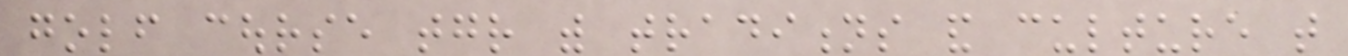golf course together with traditions and culture that
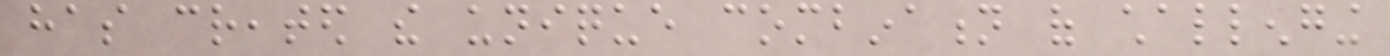has created the unique combination of challenging
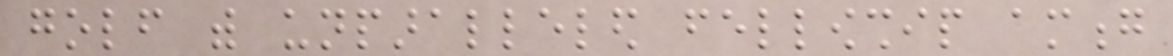golf with unparalleled fellowship among
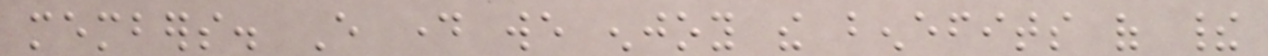members. Every day we enjoy the benefits of their
